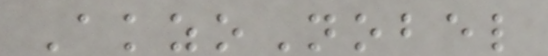AkzoNobel
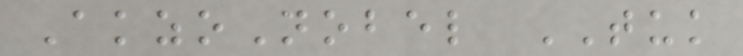AkzoNobel TUK
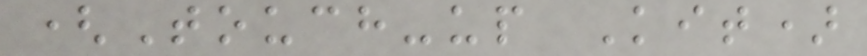(Touch-up Kit)
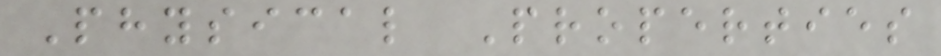Physical Properties
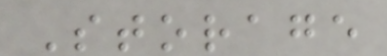Storage
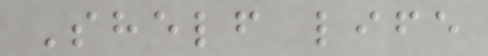Shelf life
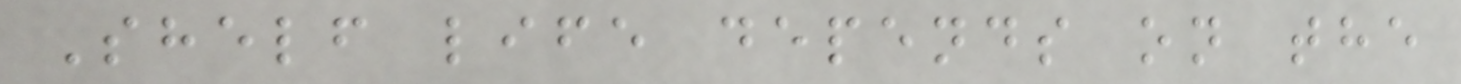Shelf life depends on the
